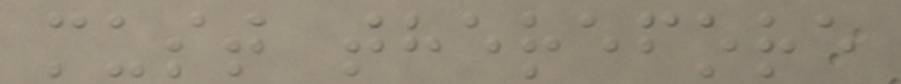must therefore
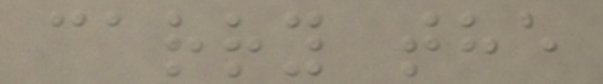carry the
